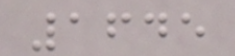1645
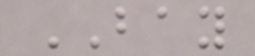BAY
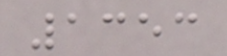1353
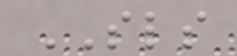SLS
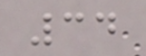34
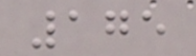175
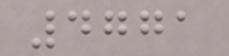4771
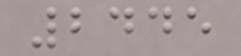2445
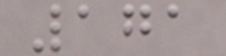171
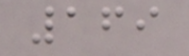169
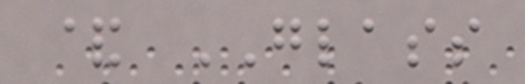& GLASS
